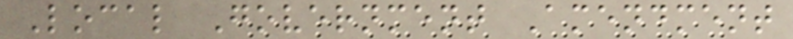Local Government Amendment
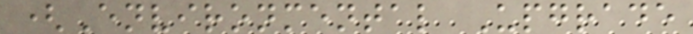(Environmental Upgrade
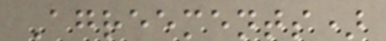Agreements)
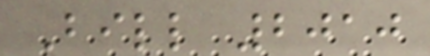Bill 2010
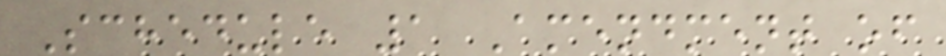Schedule 1 Amendment of
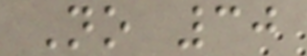No 30
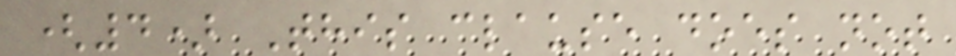(4) This clause does not
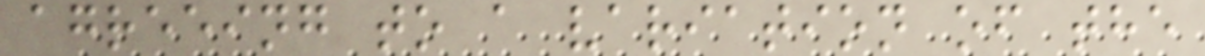agreeing to a variation of the
